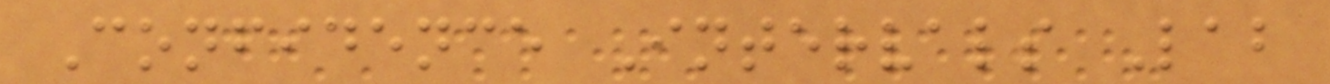Confidence Intervals Lab
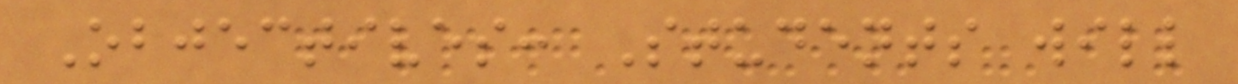Objectives: Students will
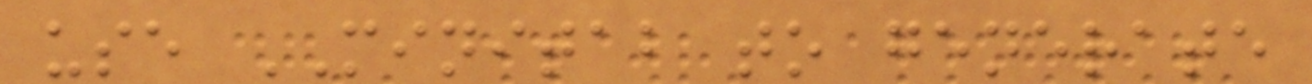use MINITAB to generate
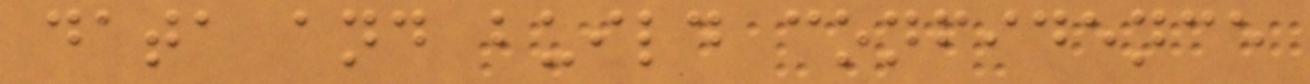data and build confidence
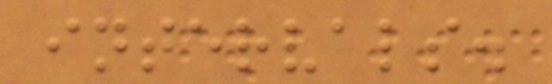intervals.
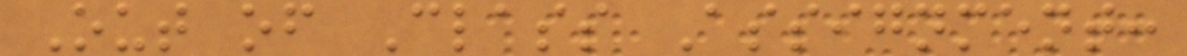Out of Class Assignment:
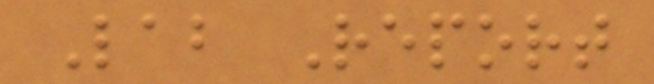Lab Report
